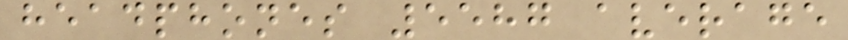headphones 5587 average
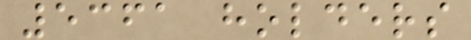5361 holders
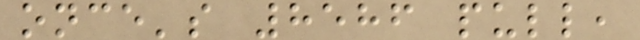once's 8586 pull,
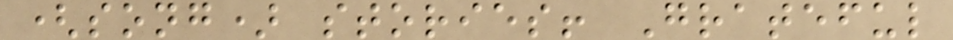(song) stories! Grateful
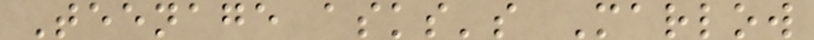Teenage asks's Marlow
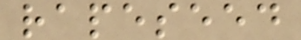rapeseed
